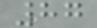87
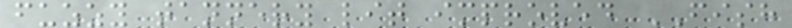fuzzy tannery lit improved FISH
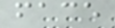face
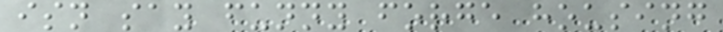isn say funny forge housing
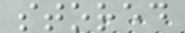stored
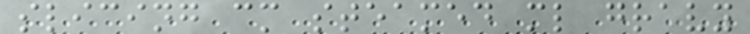slicing cm steamed ml gravy
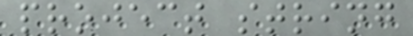project string
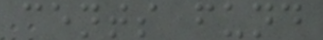cents fund
